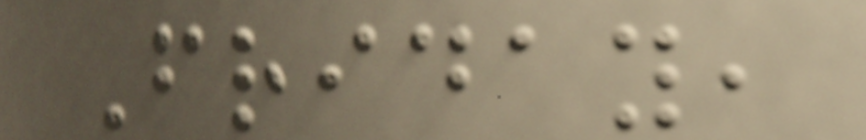Friday,
